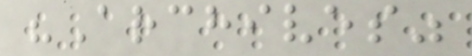"Archives"
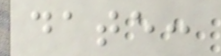date:
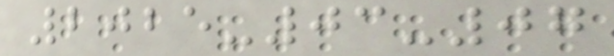2025-03-07
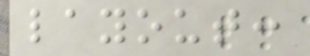layout:
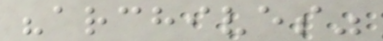"archives"
